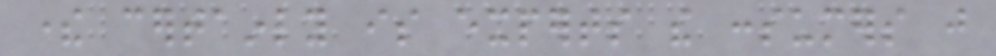there certainly is experts the consumers just
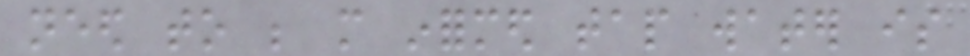need to be more informed tap water is
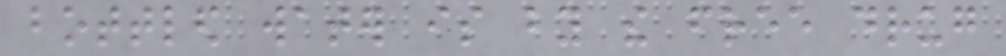bottled water is by the free drug
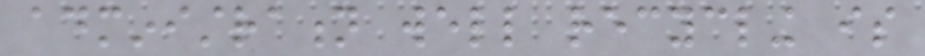administration well recycling is
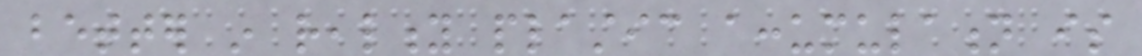better in reality plastic accumulation is
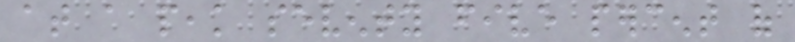at a peak seventy five percent of
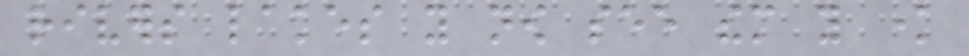rivers lakes you now see them you know
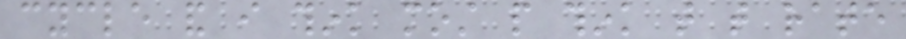cycle and i think most people think that that rate
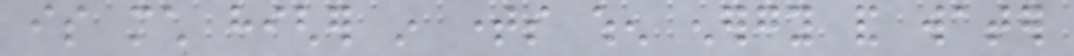is much higher in times when energy and water
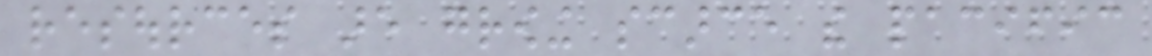resources are growing scarce the pacific
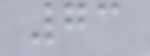73
